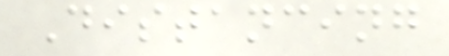Distancing
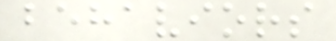behaviors
